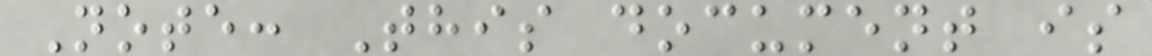Note: This document is
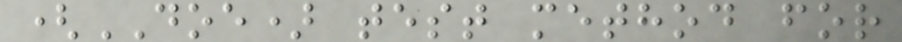(DOE) test method for
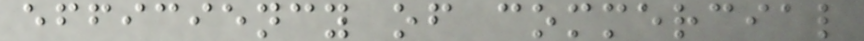efficiency of commercial
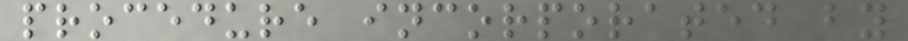procedure incorporated by
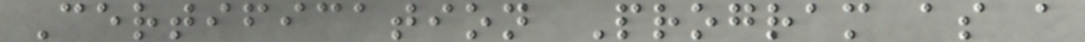Certification Program as a
